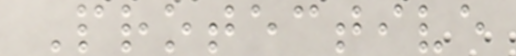Protective
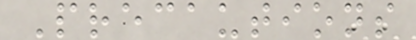Precautions
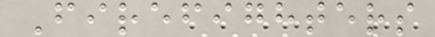Firefighters
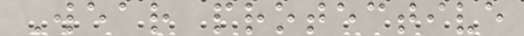Wear protective
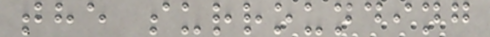the surrounding
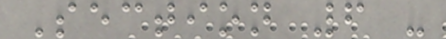Section 6 -
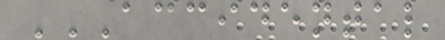ACCIDENTAL
